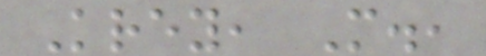Krey, M.,
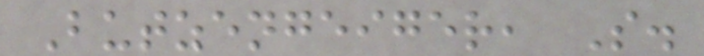Butzengeiger, S.
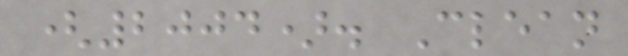(2004). Clean
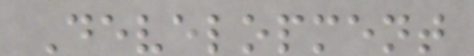Development
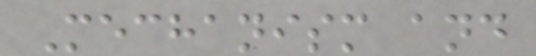Mechanism and
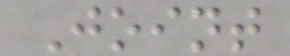Joint
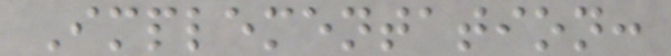Implementation:
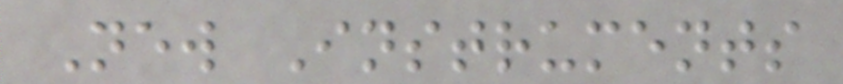New Instruments
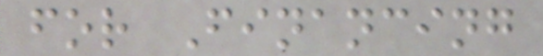for Financing
